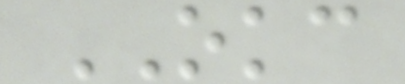OKC
